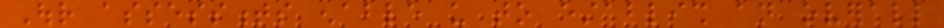Our assessments enable us to establish an overall
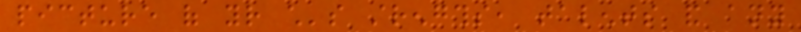picture of your child's strengths, talents and any
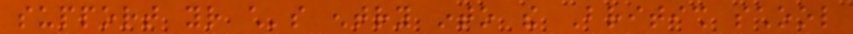support your child's entry into the British school
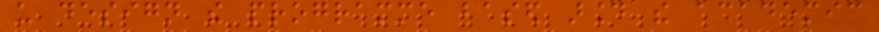us design the programme based around the academic
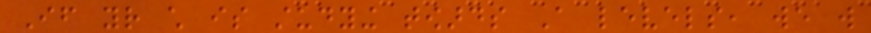If your child is studying towards A levels, we will
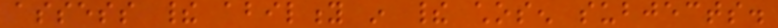assess their ability in their chosen subjects.
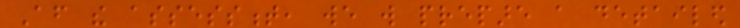After the assessment, we will prepare a detailed
